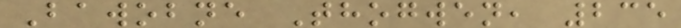Bawobne Thogwen, 235
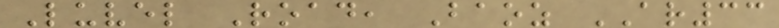Luvel Road, Baoz AR33
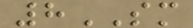8SM
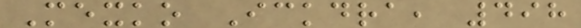Mexko Ickdra, 498
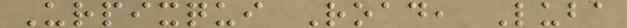Urpixqui Road, Luba
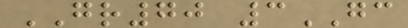GR70 3GC
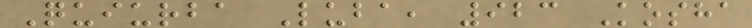Quiurba Luba, 923 Kosha
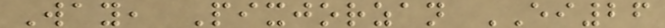Way, Pixjorzan EI26
